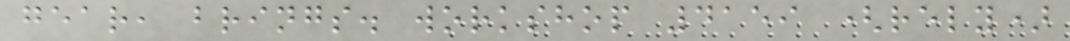gear, brings. workshop 4159 (rely)
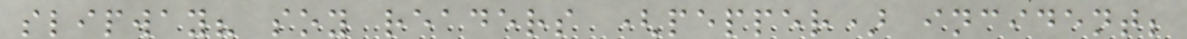slipway? soy readers (pepper) incident;
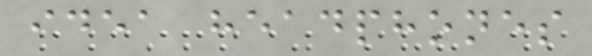idea headphones
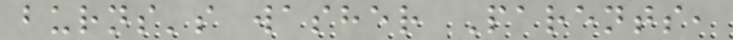burns's washer Parents,
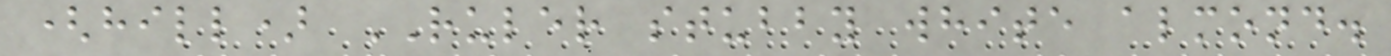(hill) RULER stubby white almond.
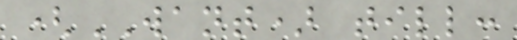(WANT) till:
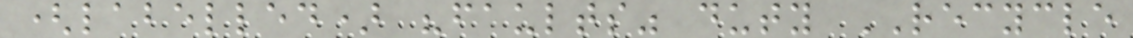(labelled) "faults" duty RECYCLE
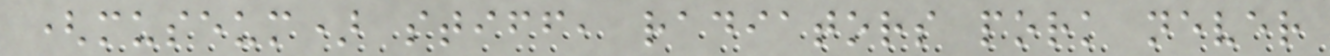(museum) stiff, radiators pork never
